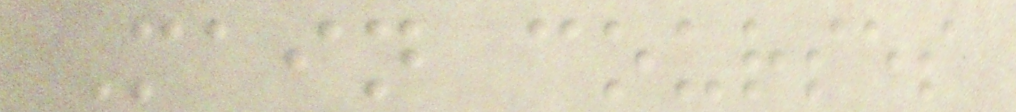Main courses
